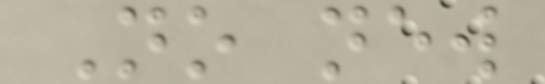No new
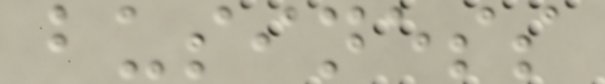business
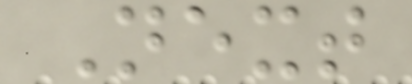Next
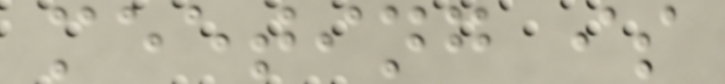meeting is
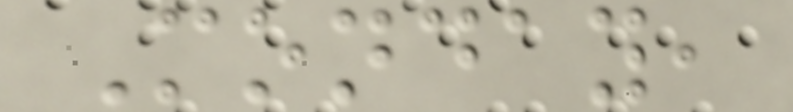Monday,
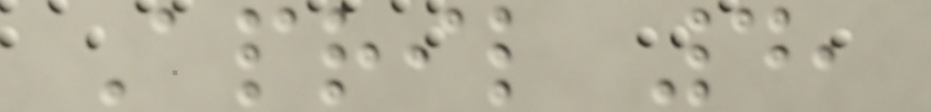April 4,
